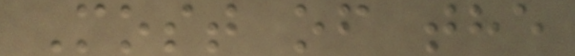Most of the
